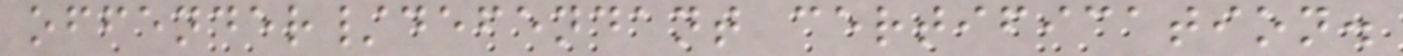offender/defendant certification.
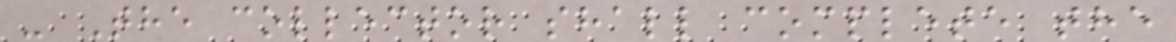- The collector shall complete the
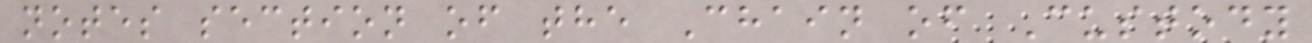notes section of the Chain of Custody
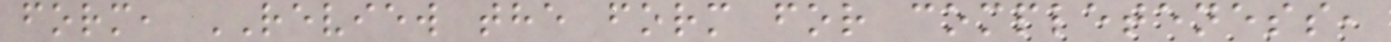form, REVIEW the form for completeness,
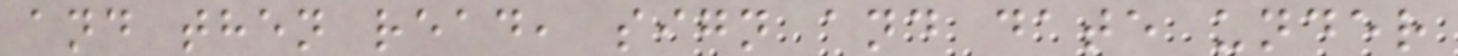and then read, sign and date under
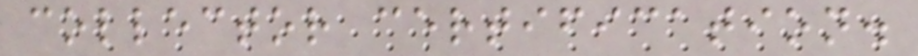collector certification.
